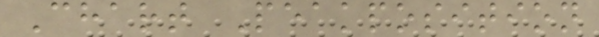Chart Peakposition
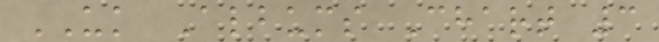UK Albums Chart 3
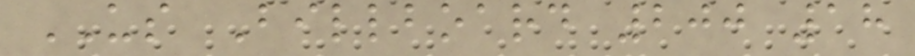US Billboard 200 18
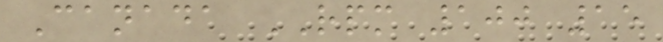Canada RPM 100 15
